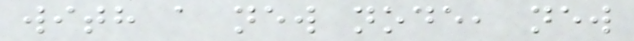with a new node, new
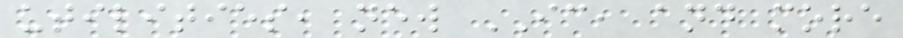utilities, new IC, and more
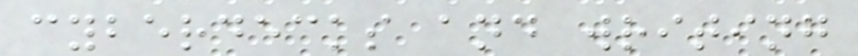cyberdecks and writing
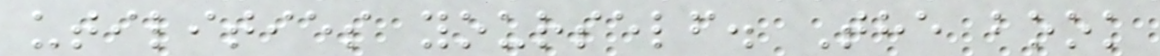utilities yourself. The book
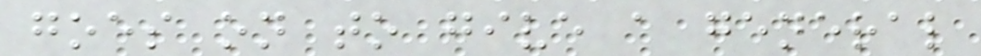goes on to give a general
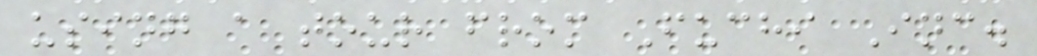using a tour from Fuchi Inc.
